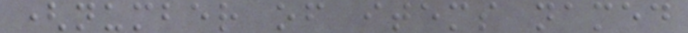(number of items named
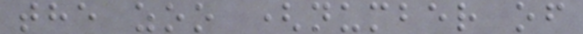the zoo (number of
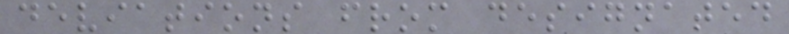deviations from designated
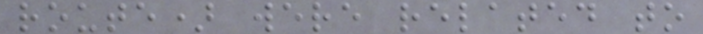route) were related to
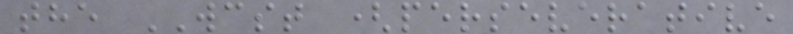the WCST (perseverative
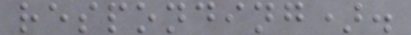responding).
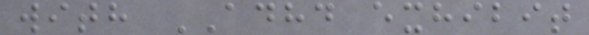with ADHD exhibit
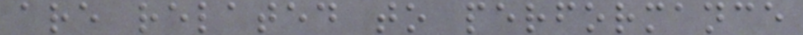are related to performance
